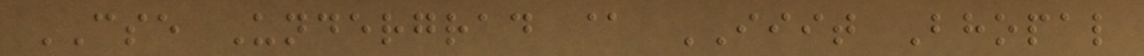CSE Undergrad @ IIIT Bhopal
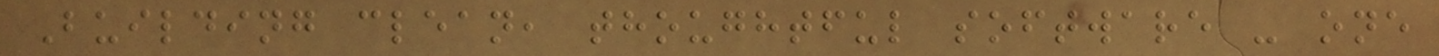Building clean, thoughtful software - one
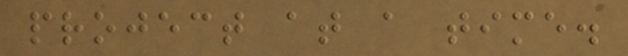project at a time.
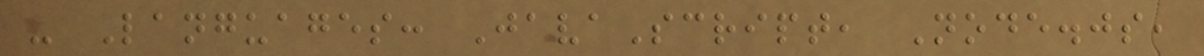- Languages: JavaScript, Node.js,
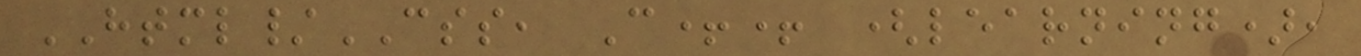HTML/CSS, C++ (learning),
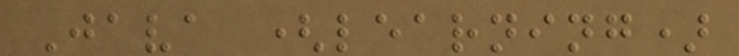Java (learning)
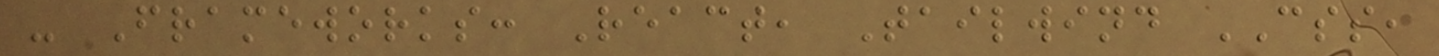- Frameworks: React, Tailwind CSS,
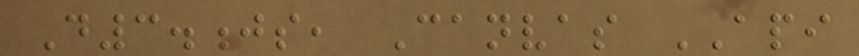D3.js, Canvas API
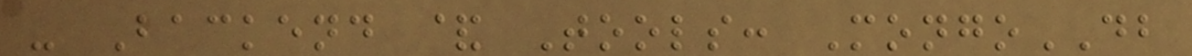- Backend & Tools: MongoDB
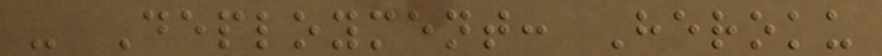- Deployment: Heroku
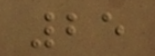25
